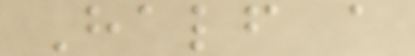Half a
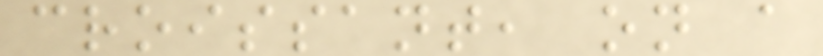croissant, on a
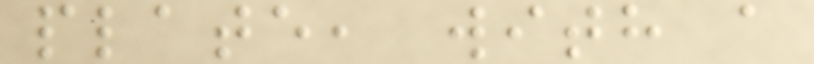plate, with a
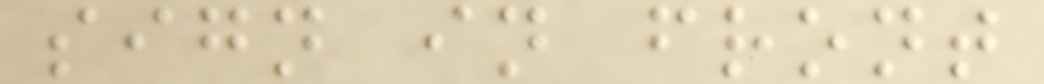sign in front
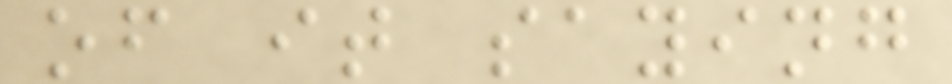of it saying
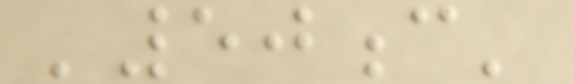'50c'
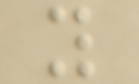y
